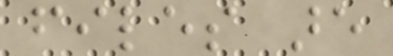files are
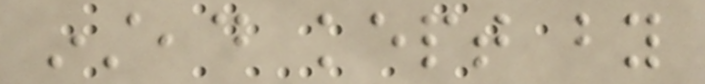instead kept by
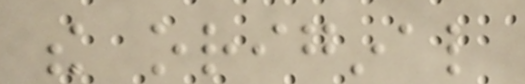the original
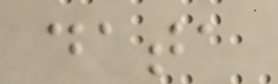data
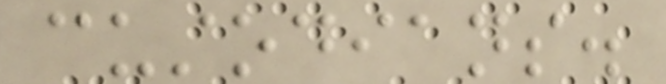custodians.
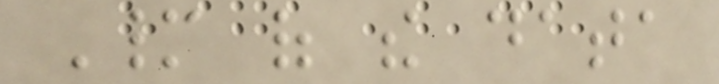Many of the data
